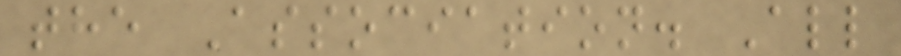the Association. All
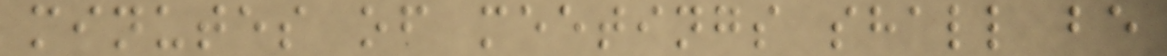minutes of meetings shall be
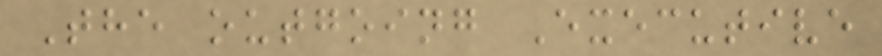The outgoing Executive
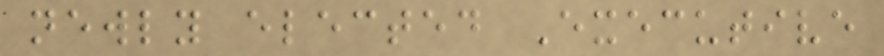newly elected Executive
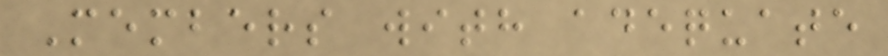Members with adequate
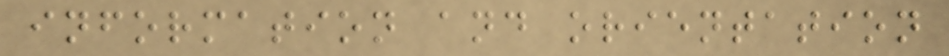information and orientation
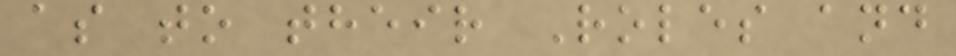as to their Roles and
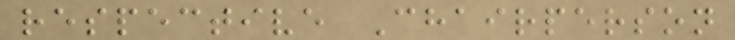respective Chairperson
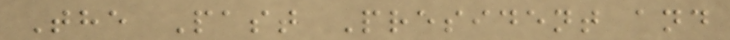The Past President and
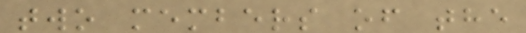two members of the
